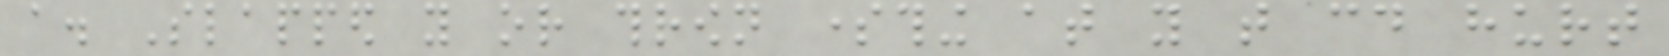a. Slapped you or thrown something at you that could hurt
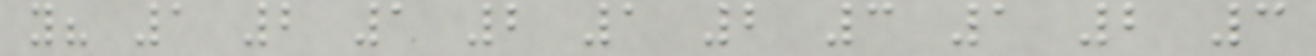you? 1 2 1 2 1 2 3 1 2 3
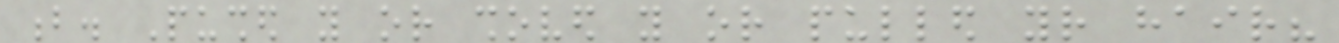b. Pushed you or shoved you or pulled your hair?
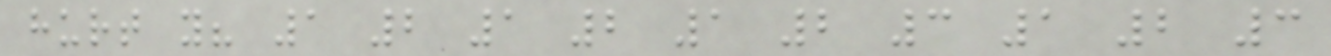hurt you? 1 2 1 2 1 2 3 1 2 3
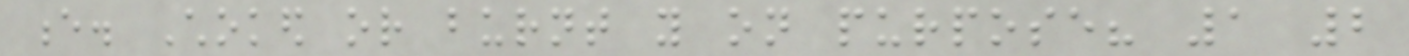e. Choked or burnt you on purpose? 1 2
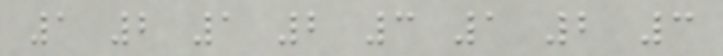1 2 1 2 3 1 2 3
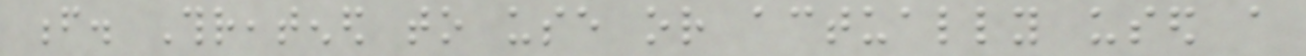f. Threatened to use or actually used a
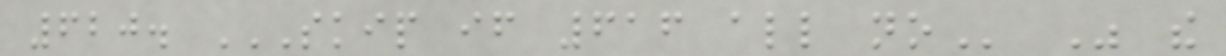620. SKIP IF 616 ALL NO Was the
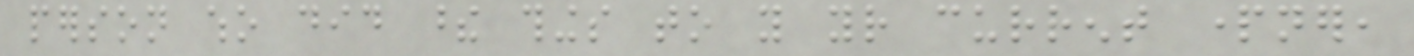person who did these things to you your current partner,
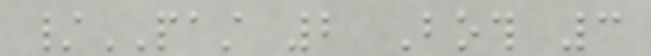/PAST 2 Both 3
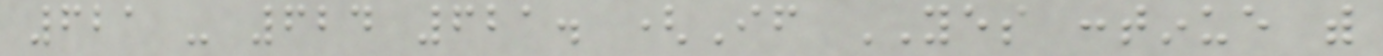621 - 624 621. (If YES continue with
